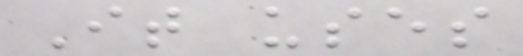It uses
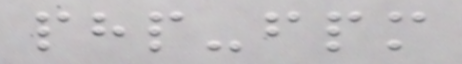php-fpm
